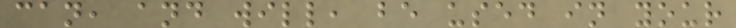can, and will, be used in your
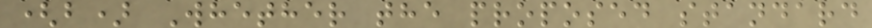(b) Whether the proposed standard
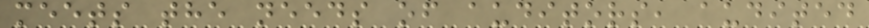meets the needs of auditors, audited
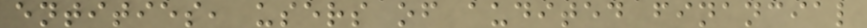entities, users of audited financial
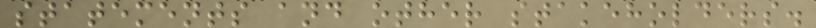statements and other stakeholders.
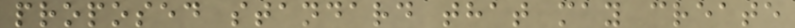proposed standard that may create
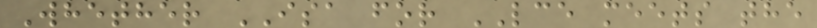Whether ISA for LCE meets the
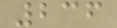236
